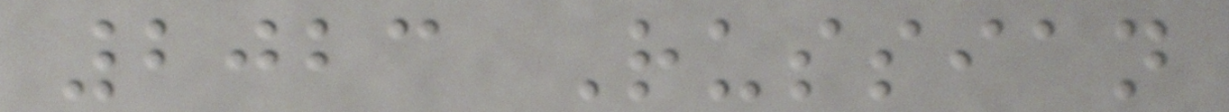2023 Russian
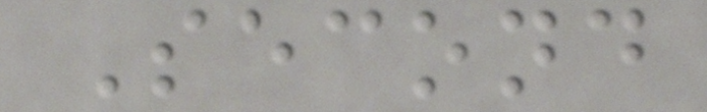Second
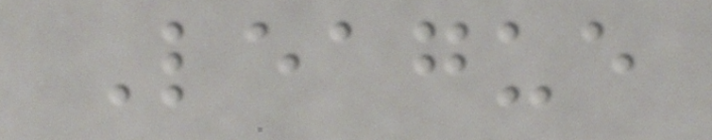League
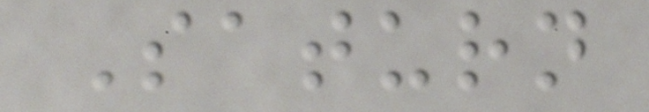Saturn
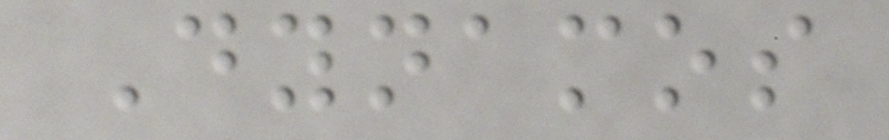Dynamos
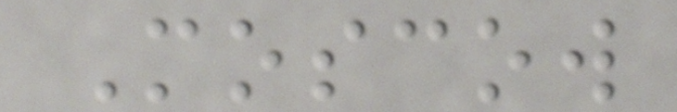Moscow
